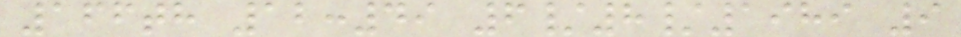166th 12:49 6/8/1989 9
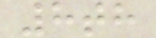8th
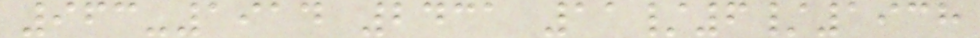963-1914 2431 11/6/1938
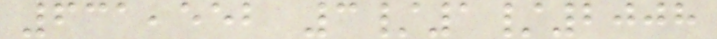631,552 3/1/2008
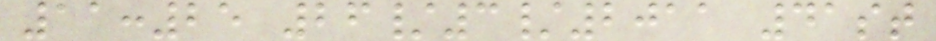11:25 26/3/2011 41st
